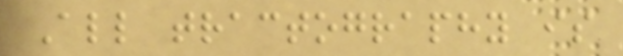All tractography is
